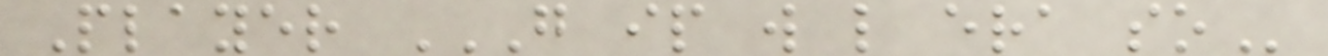Player G IP W L ERA SO
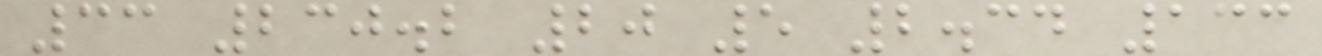33 230.2 20 5 2.34 133
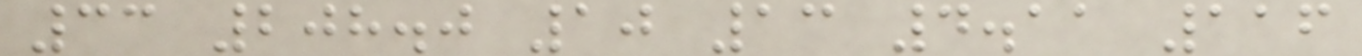33 208.0 10 13 4.11 116
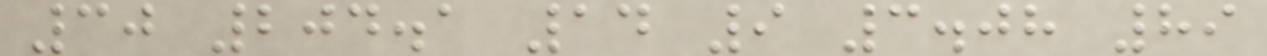30 204.1 14 9 3.08 89
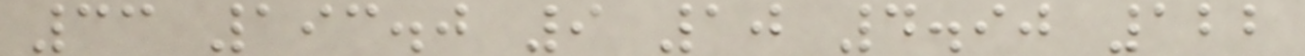33 193.0 9 10 4.90 122
